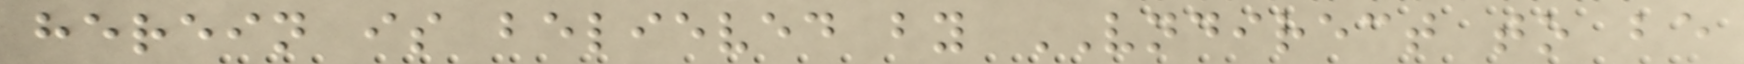herein is believed by VNDIRECT to be
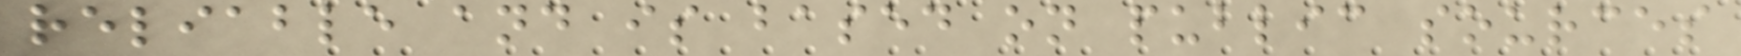reliable and is based on public sources
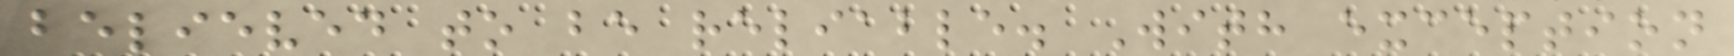believed to be reliable. With exception
